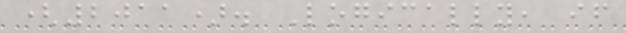(2011). Logically, if
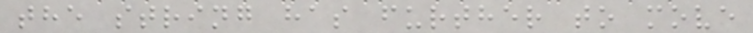the string has further to move
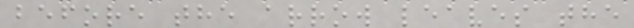before the arrow leaves the
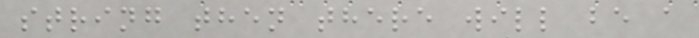string then there will be a
